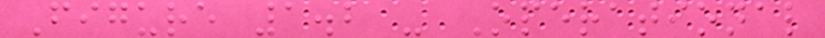Figure 1.2 - Operational
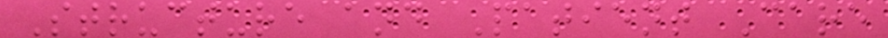Structure and Patient Care
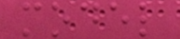model
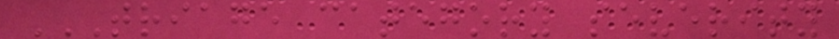TRIAGE CATEGORY SEVERITY
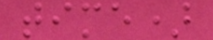time)
